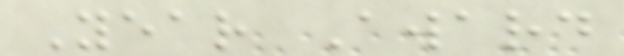Year Award
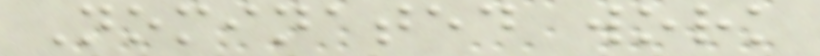Nominated work
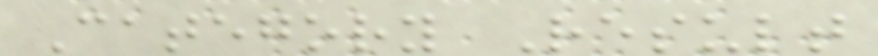Category Result
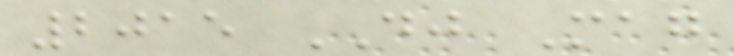2015 DJ Mag
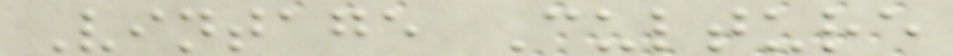Vintage Culture
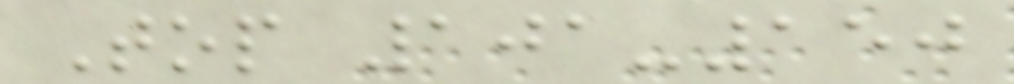Top 101-150
